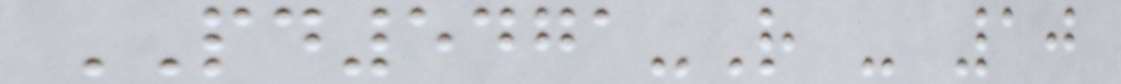PD5471-R - 10
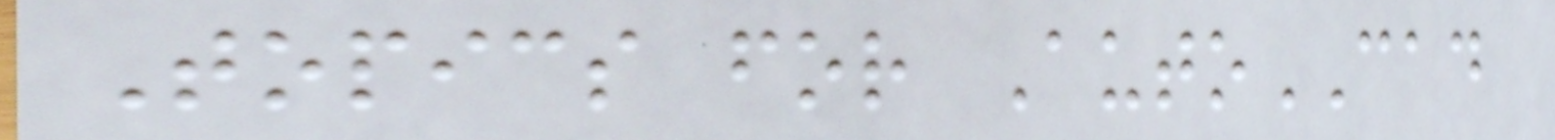Topics for AutoCAD
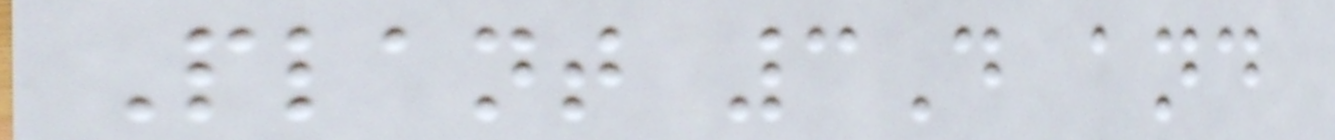Plant 3D and
